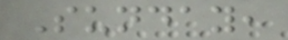Sunday,
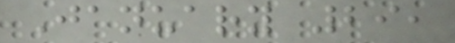January 29,
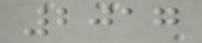2017
